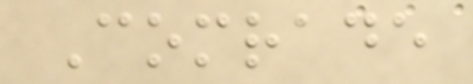Comrade
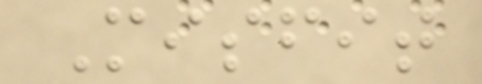Misfit
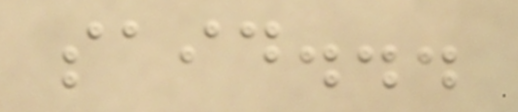said...
